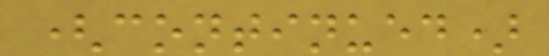(continued)
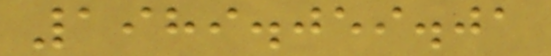1989.059.01
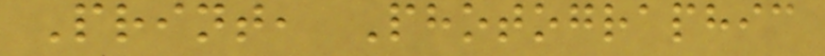Print, Photographic
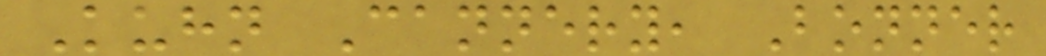Kuhn Cannery, Bonner
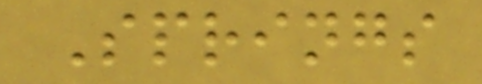Springs
